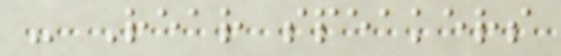- Rear speakers
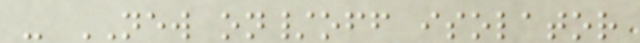- NEW on/off isolator
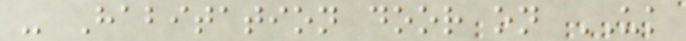- Habitation door on UK
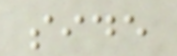side
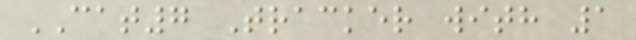CAT7 Tracker with 1
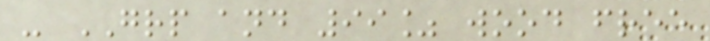- GRP and 99% wood free
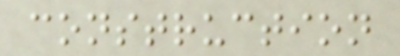construction
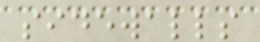sidewalls
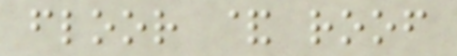floor & roof
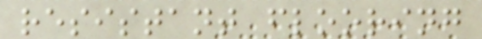resistant flooring
